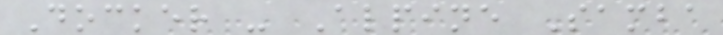Docker - Alpine Samba
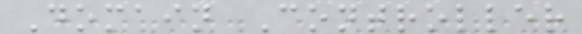Domain Controller
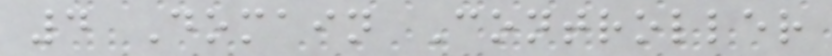4 Domain Controller
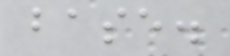base.
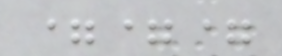===
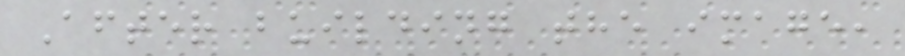After building the image,
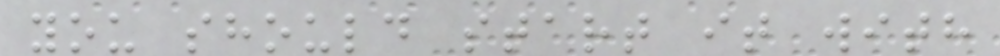you should start it with
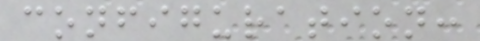configuration:
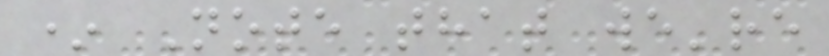* Note that we're
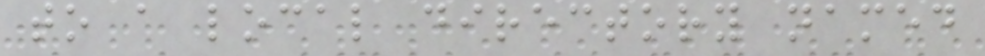to a local directory named
